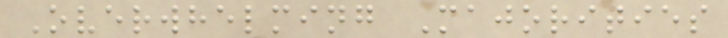Overwhelming Majorities
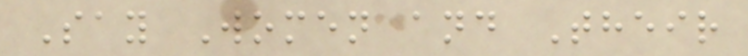Say Women and Their
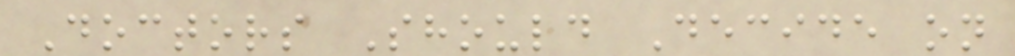Doctors Should Decide on
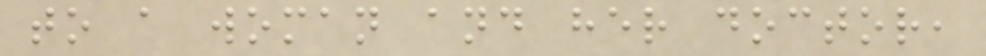to a woman and her doctor,
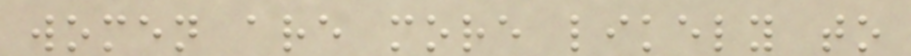women are more likely to
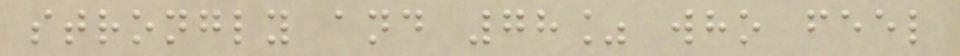strongly and 78% who feel
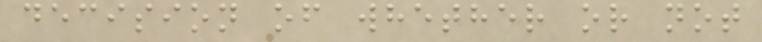decision of whether or not
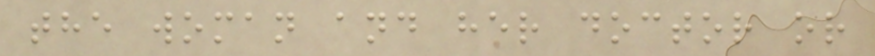the woman and her doctor or
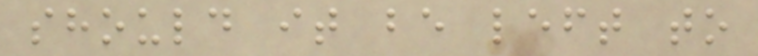should it be left to
